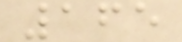165
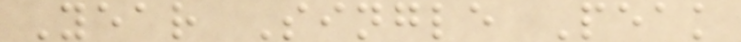Year Single Peak
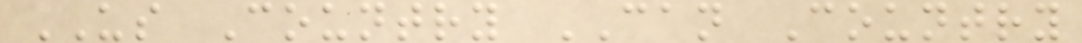US Country CAN Country
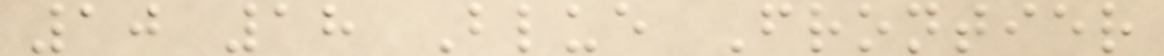10 18 Blue Frontier
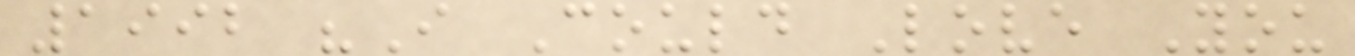1992 "I Could Love You
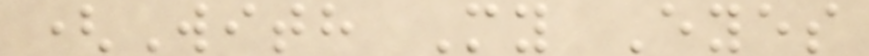(With My Eyes
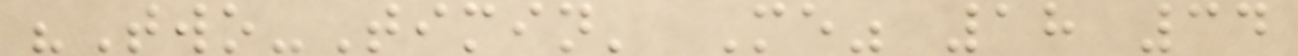"Two-Timin' Me" 18 34
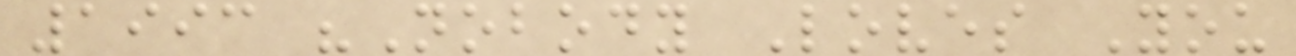1993 "Nobody Loves You
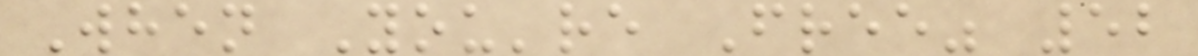When You're Free" 52
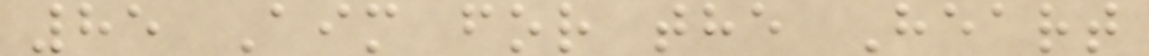85 Aim for the Heart
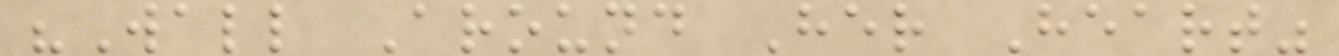"Wall Around Her Heart"
